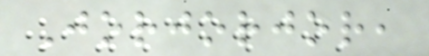Jorjorjor,
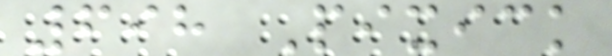698 Pixick
